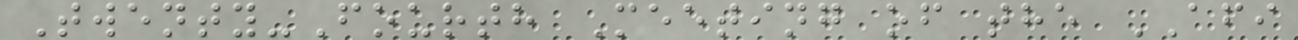Twenty-Fourth Meeting of the AFI
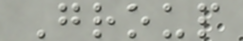Group
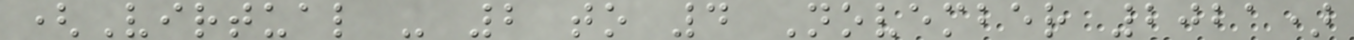(Virtual - 2 to 4 November 2021)
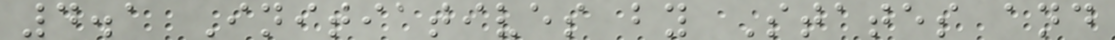4.1 Initiatives by States and
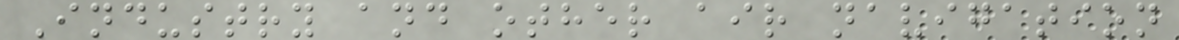Industry and other air navigation
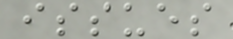issues
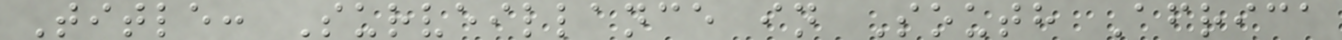Title: Surveillance in South Africa
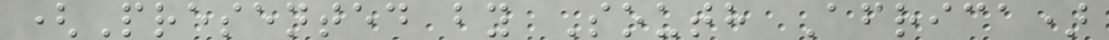(Presented by South Africa)
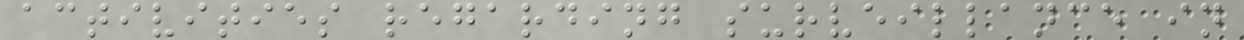activities regarding surveillance in
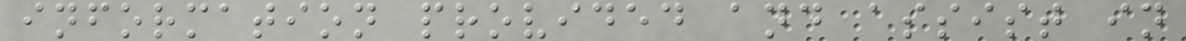information provided and assist in
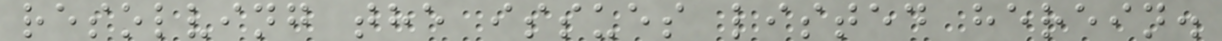resolving the issues listed herein.
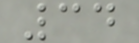34
